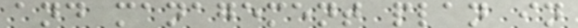and management plan in
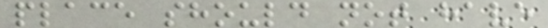place should not have
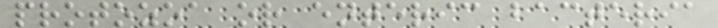protozoa or enteric bacteria
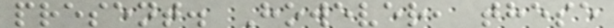present. However, these
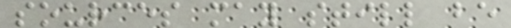sources may still be
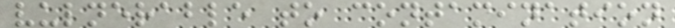vulnerable to contamination
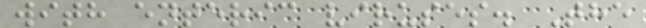with enteric viruses. The
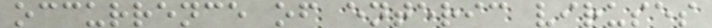occurrence of enteric viruses
